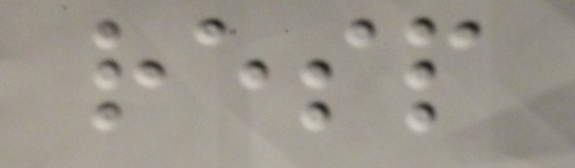resp
